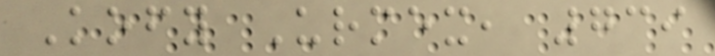Kofy Urmex, 739
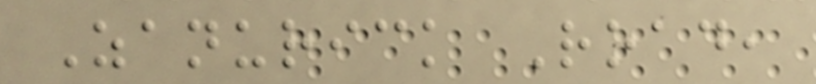Zanurick Road,
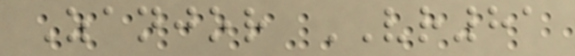Zanjor VR81
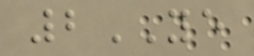2YE
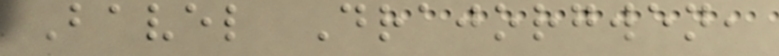Bavel Drajorgwen,
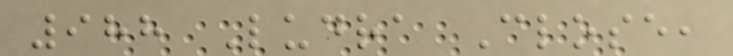988 Ludra Close,
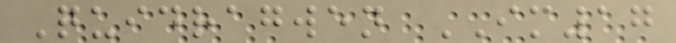Quidragwen IM17
